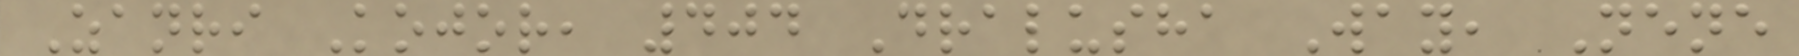Zanri Kojor, 404 Dralusha Way, Nene
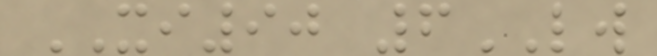XI90 6LW
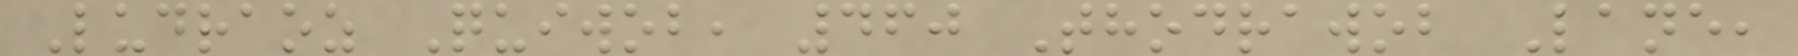Ludraoz Quiwob, 460 Thodrawob Lane,
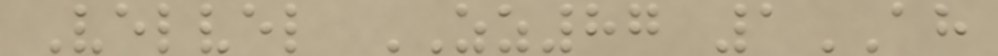Velvel ZZ87 1AH
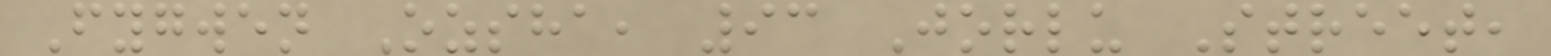Fygwen Ozsha, 93 Jorlu Street,
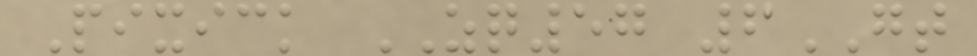Pixick ZQ57 6GT
